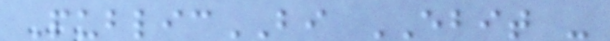PublicBI EBIT -
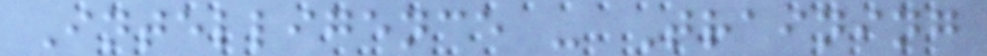Intelligence - Training
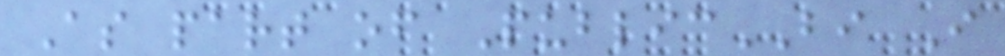As part of PublicBI I
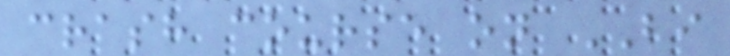crash course on BI
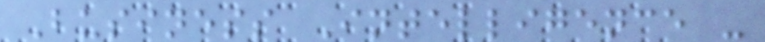Business Intelligence -
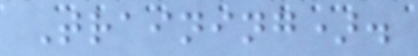Training).
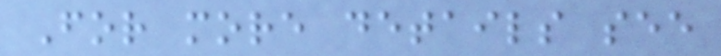For more details see
